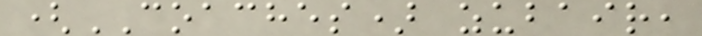(COACHES) zubair,
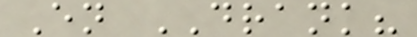En DRANK?
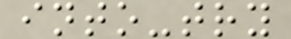into-try
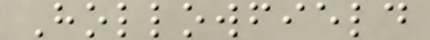Hollowfield
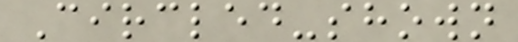Circled-shown
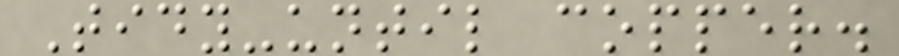Tidy-until copper.
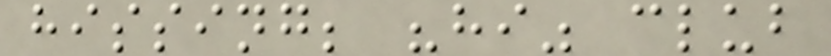hissing; "hi" club
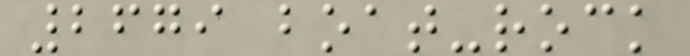2679 boat-rock
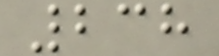238
